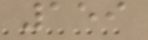159
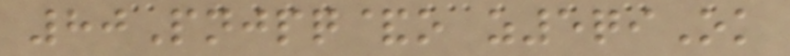80Pnjpq&o z5qiOk
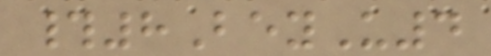#8BeyU4
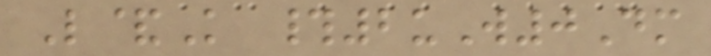L&K #2uW0Dm
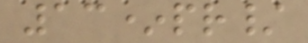13*pr/
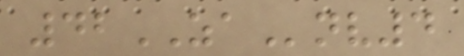42ZAnv4
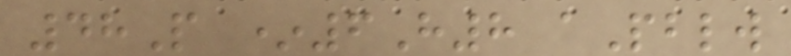48P *6H8 aPblw
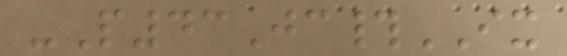-P43Jc#IX
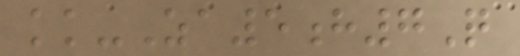kk-Za5h7Q
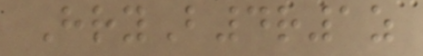HryB4r1z
